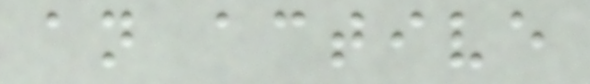an active
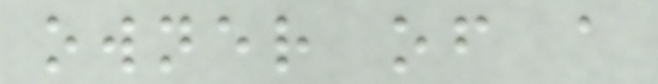owner of a
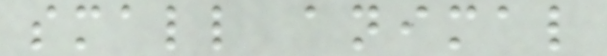small animal
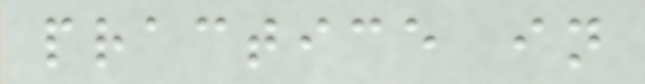practice in
